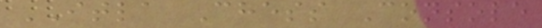ITLA Chess Console
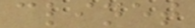clinet
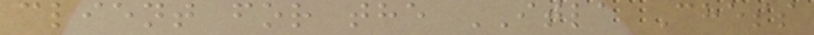client for the ITLA Chess
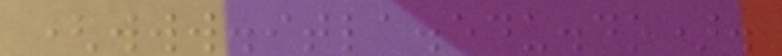(www.itla.edu.do).
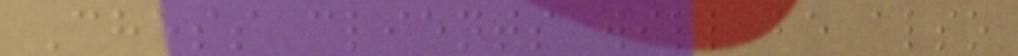Chess clients will be also
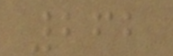262
